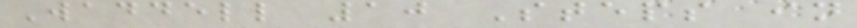Waddell 10 Steps in
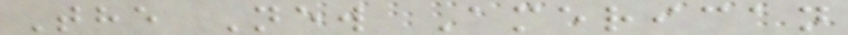The New American
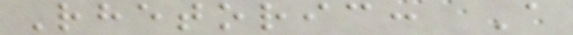Rhetoric: A
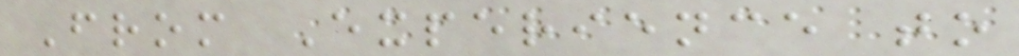From Experience to
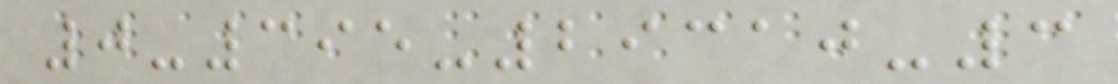0-395-29310-3
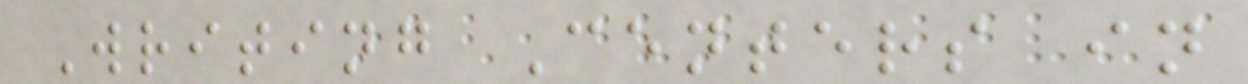Writing Centers in
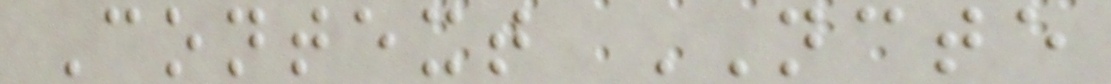Context NCTE
